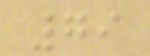79
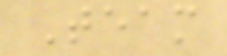Team
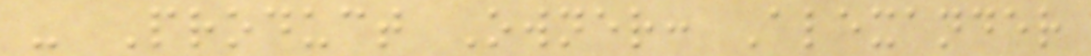- Product Owner: Alexander
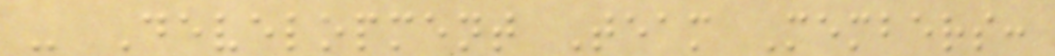- Development Team Members:
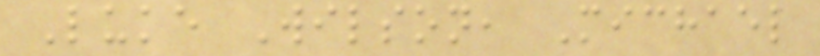Luke Wilson, Michael
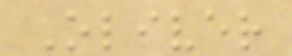Oliver
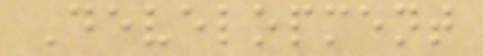Development
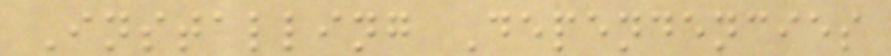Installing Dependencies
